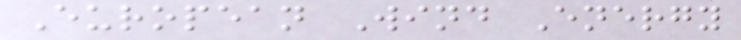European Wind Energy
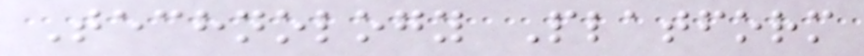Technology Platform
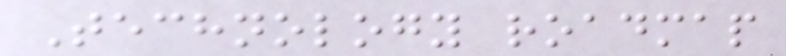Technology roadmap
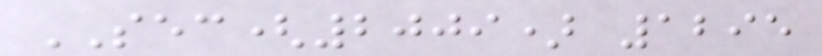SEC(2009) 1295
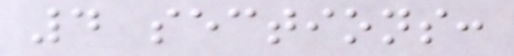4 sections:
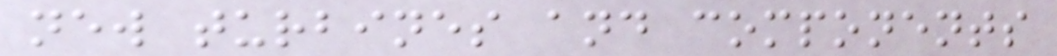new turbines and components
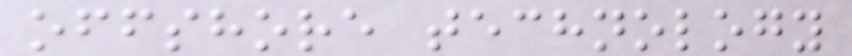offshore technology
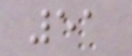51
